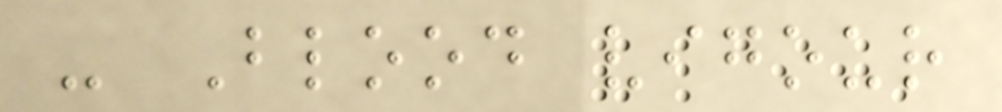- Blood vigour
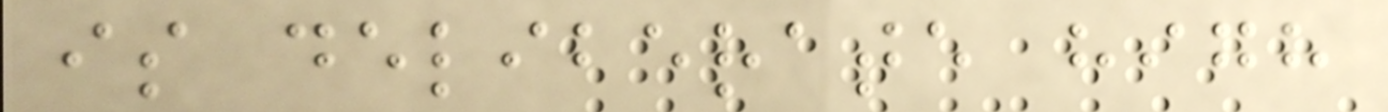is deliberate high
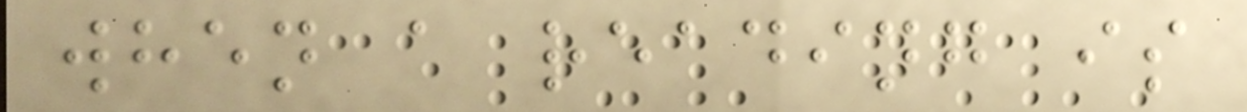when a reading is
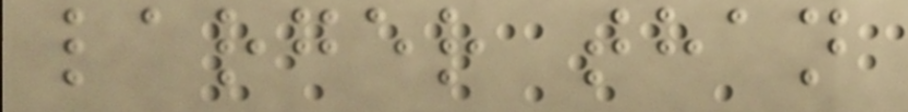larger than
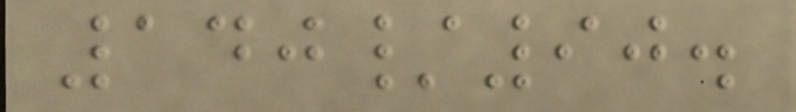140/90.
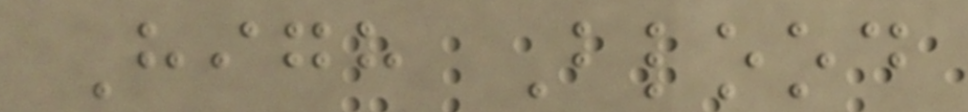High Blood
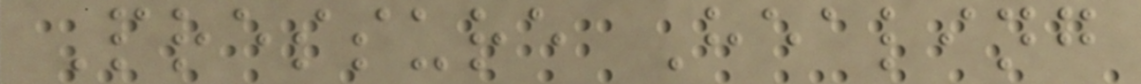Pressure Healing
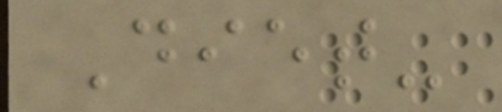Diet-
